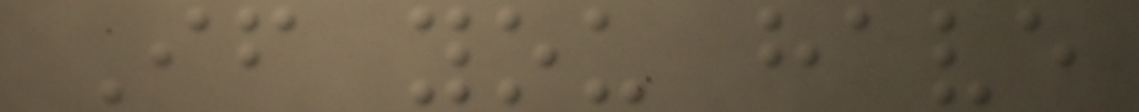If you have
